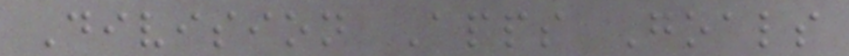Division Apps Goals
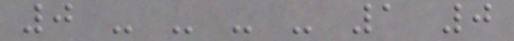0 - - - - 1 0
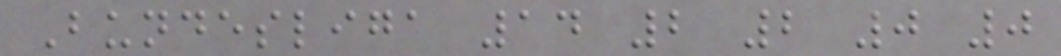Bundesliga 14 2 2 0 0
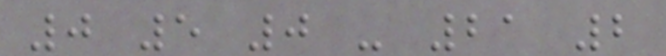0 5 0 - 21 2
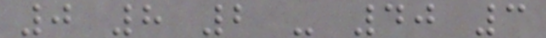0 8 2 - 40 3
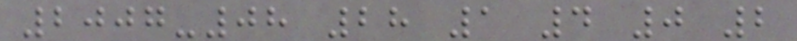2007-08 28 1 4 0 2
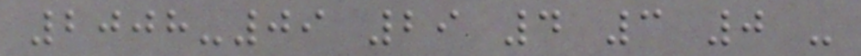2008-09 29 4 3 0 -
